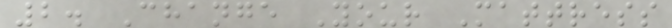2. Change Your Mattress
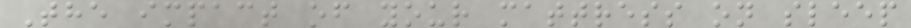The impact of your mattress on sleep
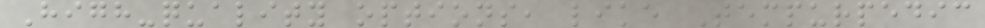High-quality options, like Tempurpedic
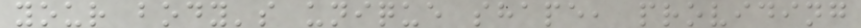your body's unique shape, providing
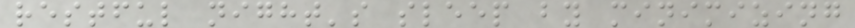restful night's sleep by minimizing
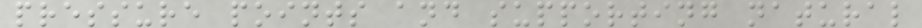pressure points and supporting natural
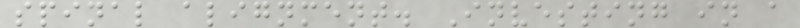spinal alignment. Investing in a
